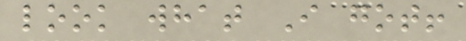look what I got!
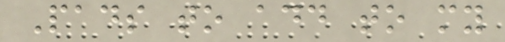Pads to add to my
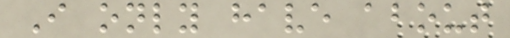I only have about
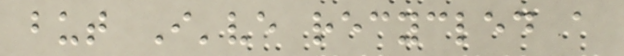but I've recycled a
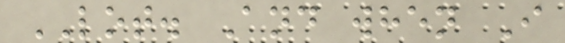LOT. And when I
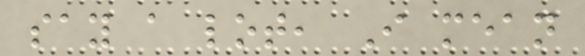say a lot, I mean
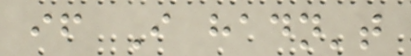if I hadn't
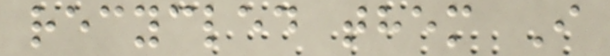recycled them I
